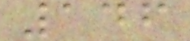146
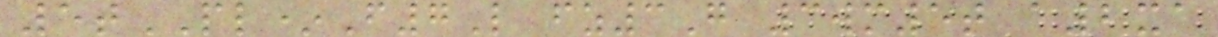5tPL*F7L fz3G 3wm5t a2xa
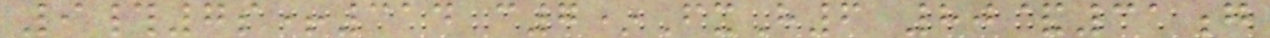9#7s+314 c7*FxH6 80&31g
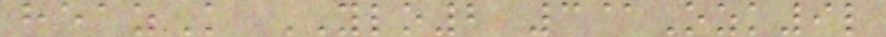heazK YLO2 3@Ozk9l
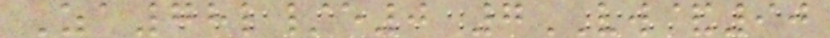Za78l/e0 7VW&90
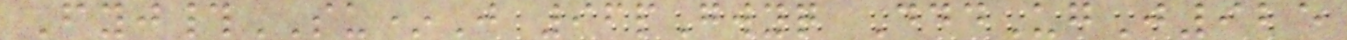Fyj#SU*J 96pGwyq DddUgJ925
